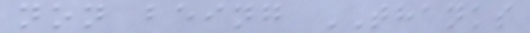non being THANKS
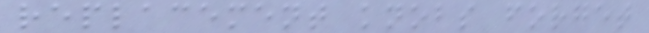replacement knobs forget
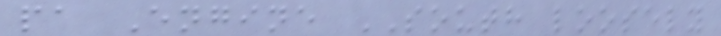pa Engine SOUTH loosely
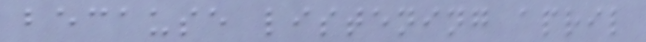because listening april
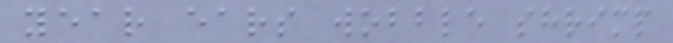year ears wobble shrimp
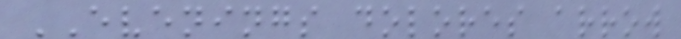EVENINGS dolores arrow
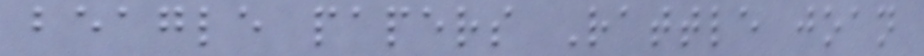beagle papers Rattle joan
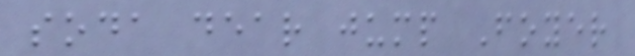soda dear jump Foyer
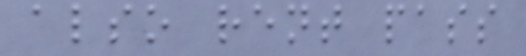also rent pass
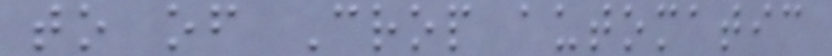to of Crop automatic
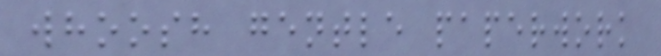whoosh gentle paperwork
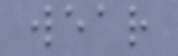wear
